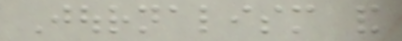Journalism and
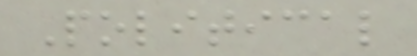Political
